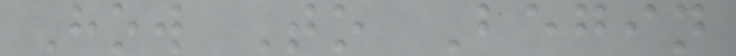How To Begin
